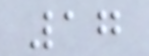17
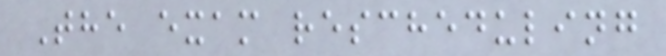The exam rescheduling
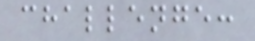challenge:
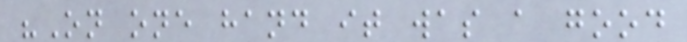"On one hand it was a good
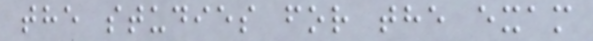the studies for the exam
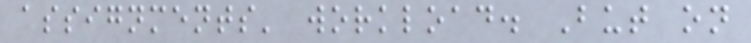assignments' workload. But on
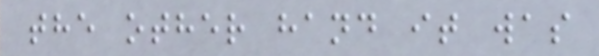the other hand it was
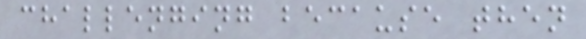challenging because then
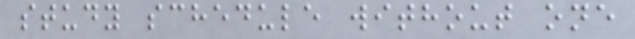study schedule without one
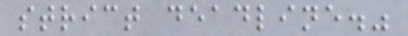strict deadline."
